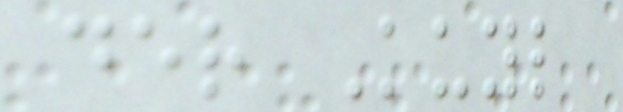der Kuyl
